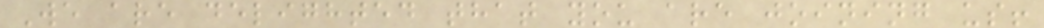We are delighted that you are joining us!
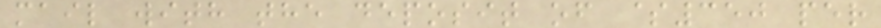mail with the deposit of $350 per
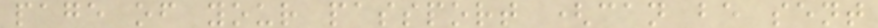page of your passport (can be sent
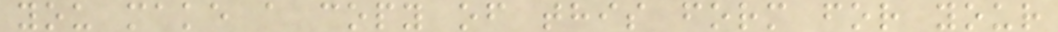you make a copy of this form for your
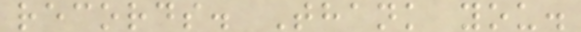records. Thank you.
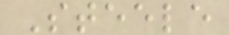Steele
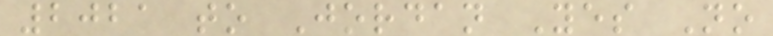2021 to Jordan Yes No
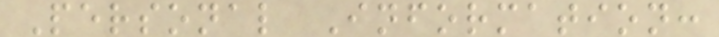Personal Information:
